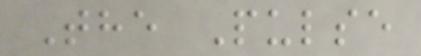The Pulse
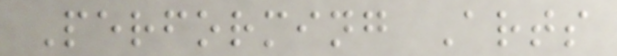Performing Arts
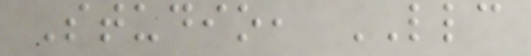Studio, LLC
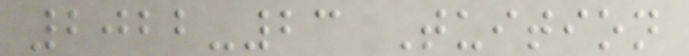2022-23 Tuition
